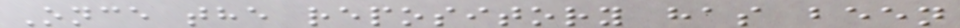Once the repository has been
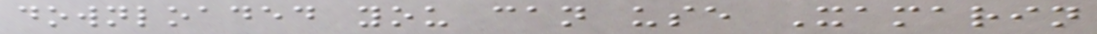downloaded you can use Xamarin
